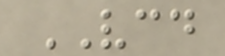VCD
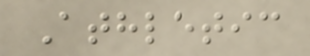Athletic
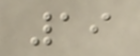19
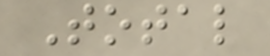Total
